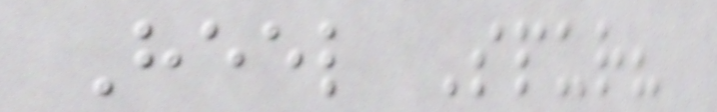Heel Spur?
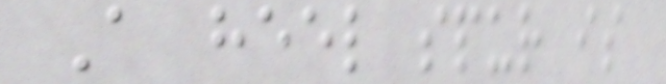A heel spur is
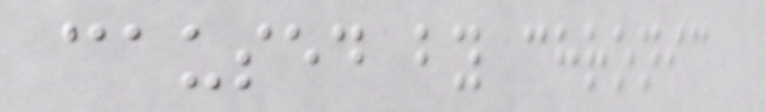caused by chronic
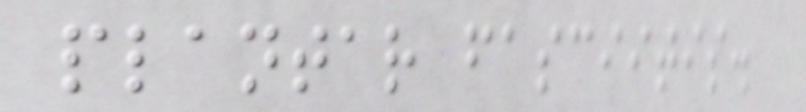plantar fasciitis.
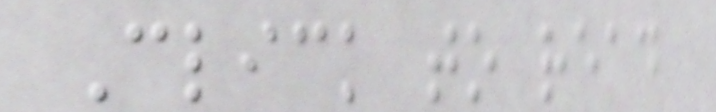Click to read
